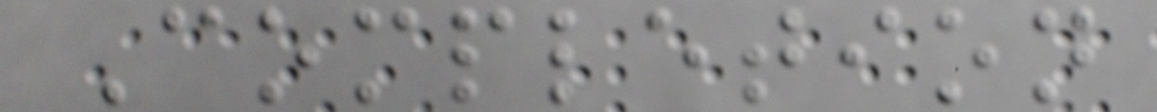Completion
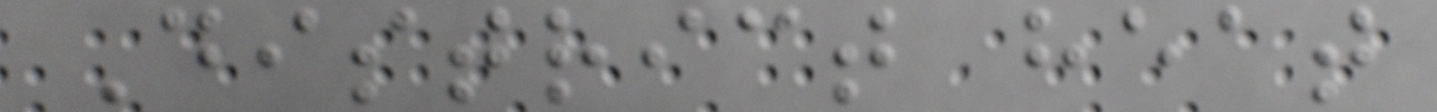District heat
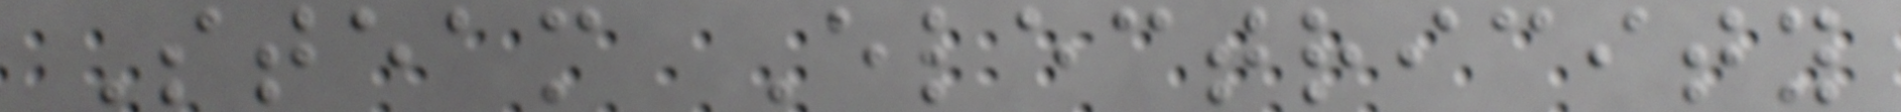Steam Electricity
